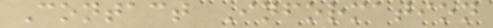Contact Information
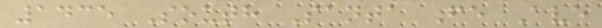1435 South Santa Fe Ave
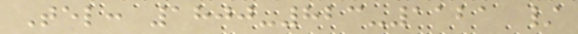Tel: 1800-823-1121 /
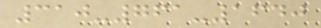310-761-1640
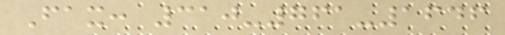Fax: 310-761-1646
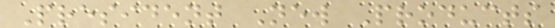President New Products
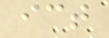ict
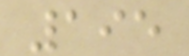195
